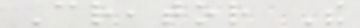Creator The
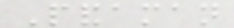Pandaman
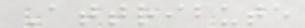Attribute
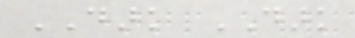DARK DARK
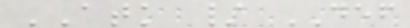ATK / DEF
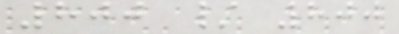800 / 800
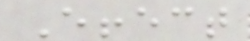Effect
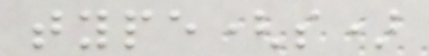type(s)
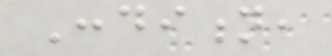Condition,
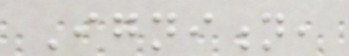Ignition,
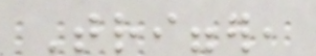Trigger,
